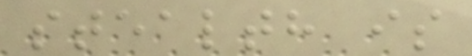stealth is
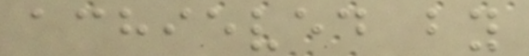achieved by
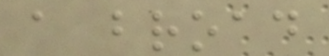a broad
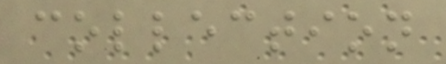collection
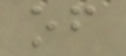of
